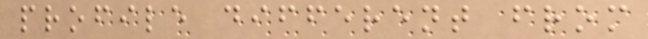profile different from
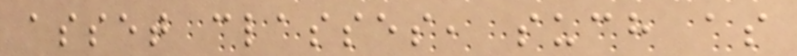asset classes, such as
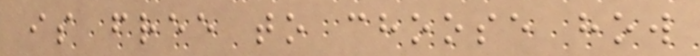is free to choose how
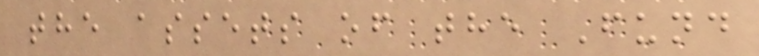the assets of the Fund
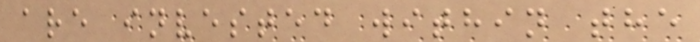are invested within the
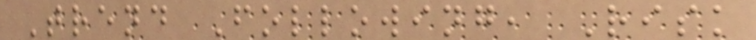Trend Following, Risk
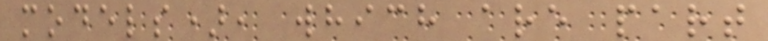models), which are part
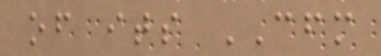of its CFM
